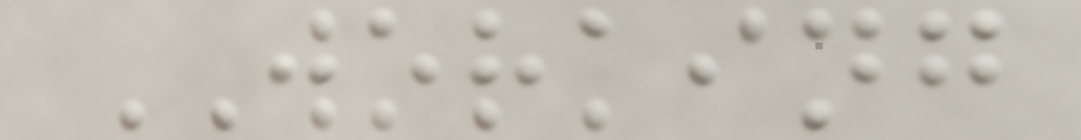WORKING
